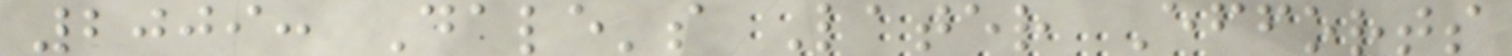2009: Dale's Later Efforts
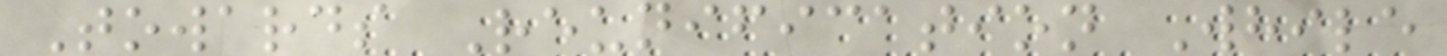Towards Reunification While
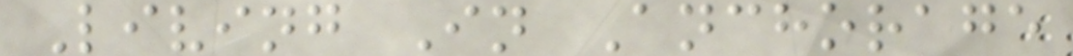Living In Anchorage
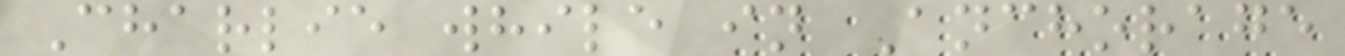Charlie while in Anchorage
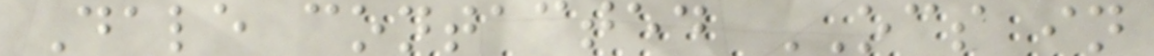Dale contacted OCS in
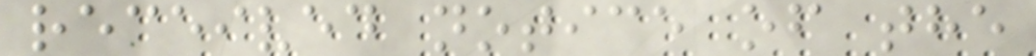received notice of the
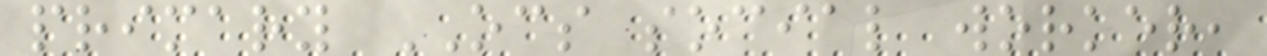primary OCS social worker,
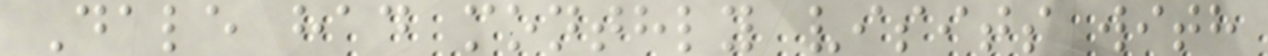Dale had monthly visits with
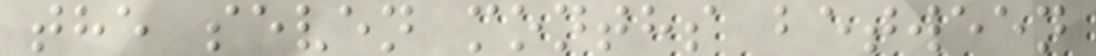the seven months between
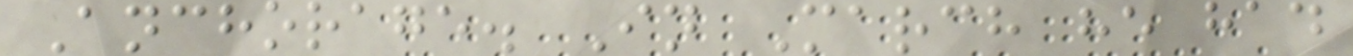Anchorage. In March he had
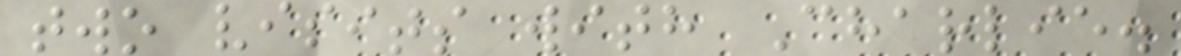two visits with Charlie.
